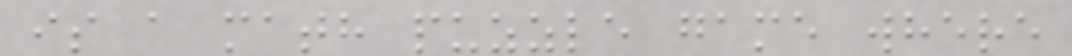is a math puzzle game where
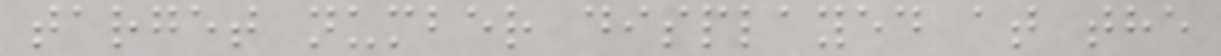target number displayed at the
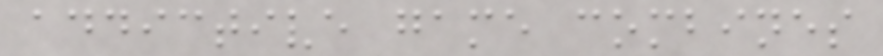addictive game combines
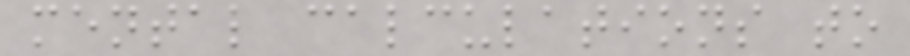mental calculations to
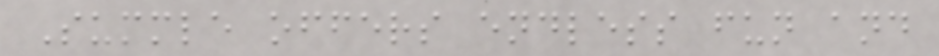Summle offers endless fun and
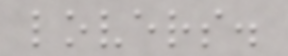lovers.
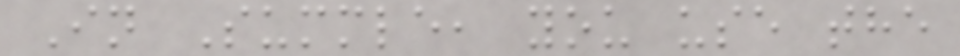In Summle, you use the
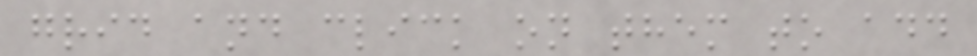grid and click on them to add
